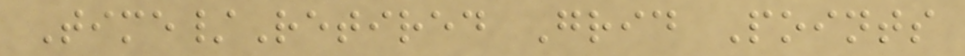Time/Retired Grid Points
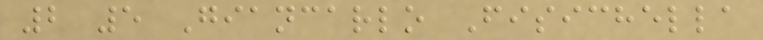2 5 Giancarlo Fisichella
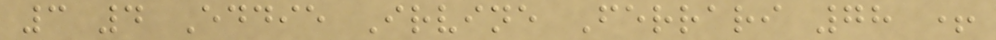3 4 Eddie Irvine Ferrari 78 +
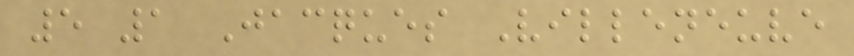5 1 Jacques Villeneuve
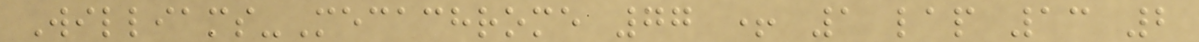Williams-Mecachrome 77 + 1 lap 13 2
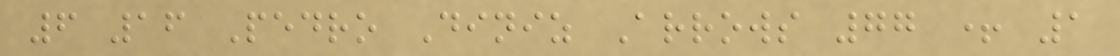6 16 Pedro Diniz Arrows 77 + 1
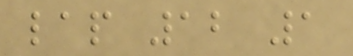lap 12 1
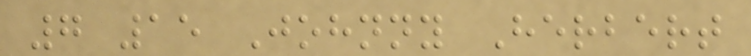7 15 Johnny Herbert
